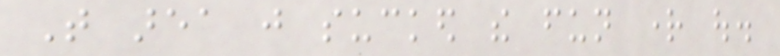That area just sucked the fun right out.
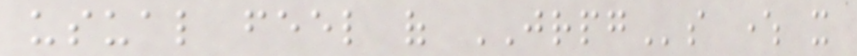usual feel of JRPGs where it
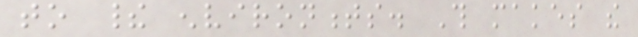to their environments. This makes the
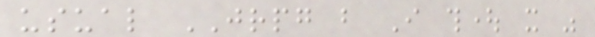usual JRPG but I thought it was
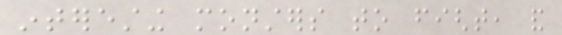interesting monsters to fight, and
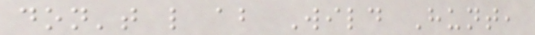don't like about Wild Hunt,
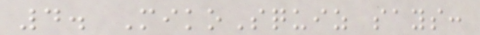4. MikoSquiz says:
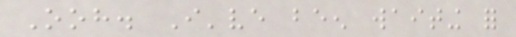Ooh. I've been waiting for
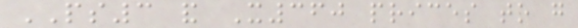PS3 and X360 prices to go
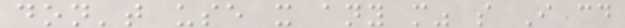don't use it any more" so I could
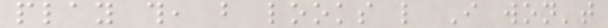play this, but looks like I won't
